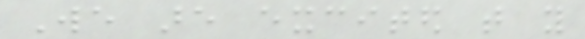We are excited that you
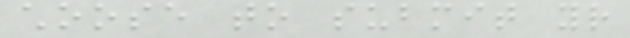choose to submit your
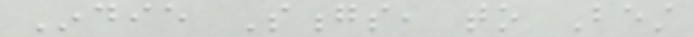Indie Songs, to Best
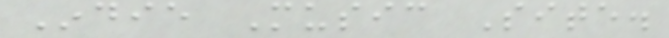Indie Music Site.
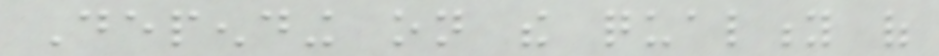Depending on the quality of
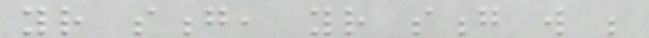your song, your song will be
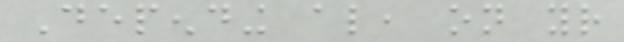Depending also, on your
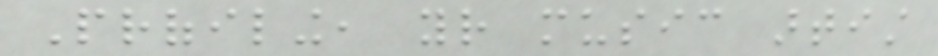Profiling, your music artist
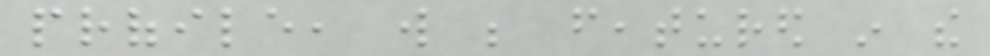profile, will be featured in the
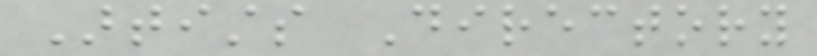Artists Directory
